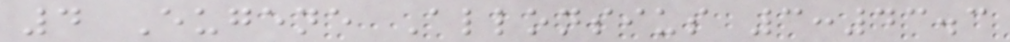4 Eugene Allonsius 3:43.3
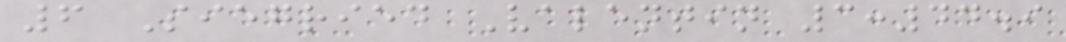6 Siegried Valentin 3:44.9
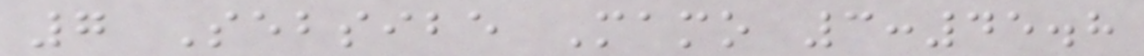7 Sebsibe Mamo 3:45.8
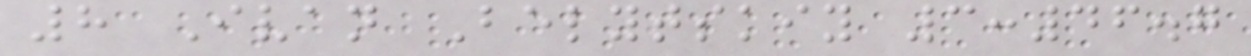8 Ivan Belytskiy 3:46.7
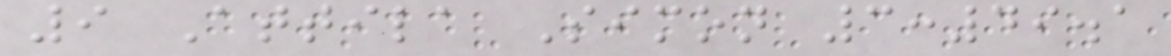9 Attila Simon 3:49.1
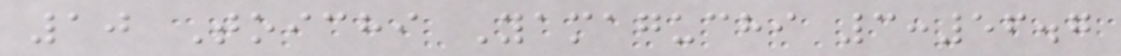10 Toichi Yamaguchi 3:56.7
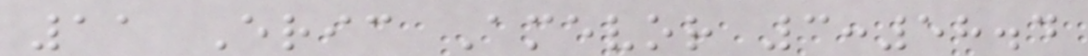11 Eric Amevor 3:58.4
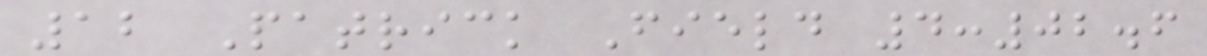12 Patrick Field 4:02.6
